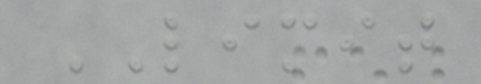LIMIT
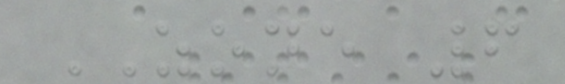ZONE 6
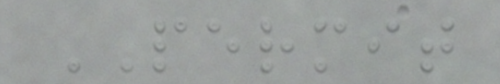PERMIT
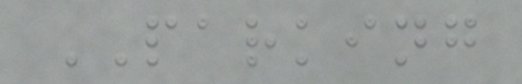PARKING
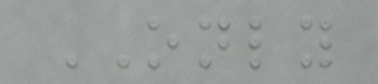ONLY
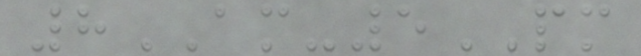8AM-5PM
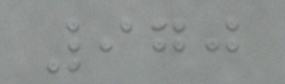970
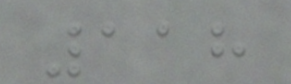118
